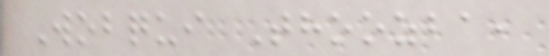Wobqui Thoozba,
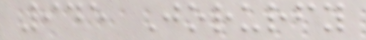945 Jorurfy
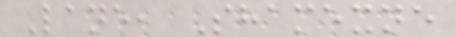Lane, Shamexne
